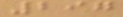297
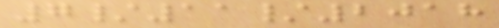7/11/2018
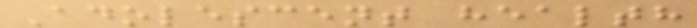Adolescent health
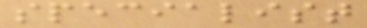specialist
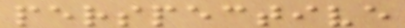perspective
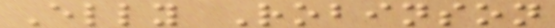Elly Robinson
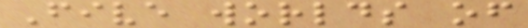Five worlds of
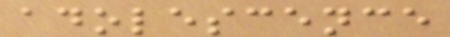adolescence
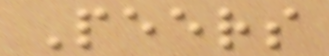Peers
